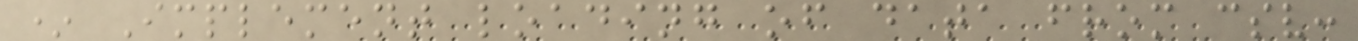* Implement loading of data from csv:
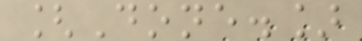[Done.]
